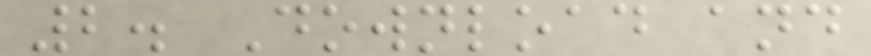2. Download and
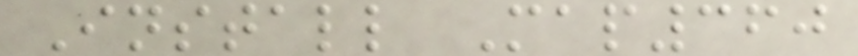Install Map360
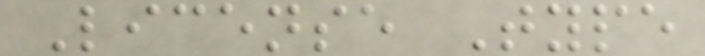License Type
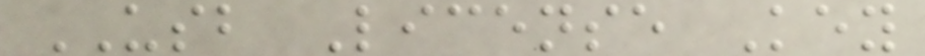USB License Key
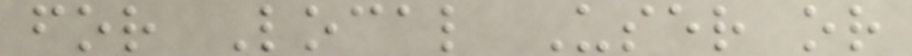for Local User or
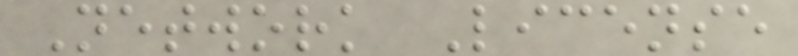Network License
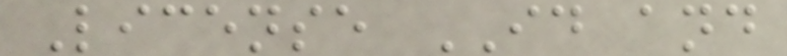License ID and
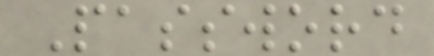Password
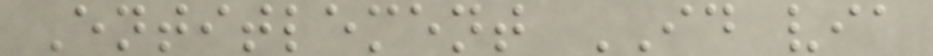Entitlement ID via
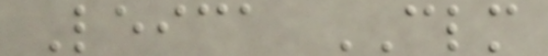Leica CLM
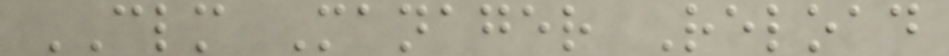CLM Manager Reload
